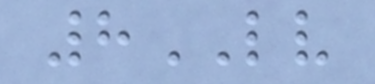8LV
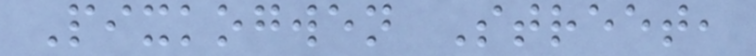Pixkogwen Street,
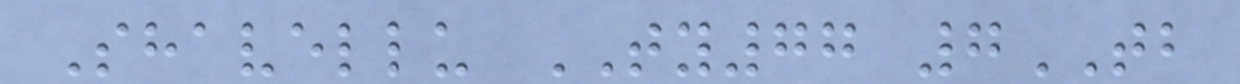Shavellu TY77 7TB
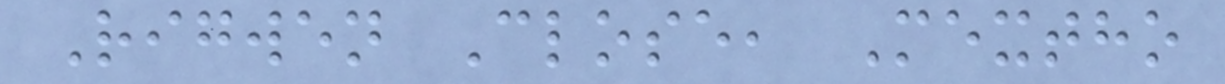Rigwen Close, Mextho
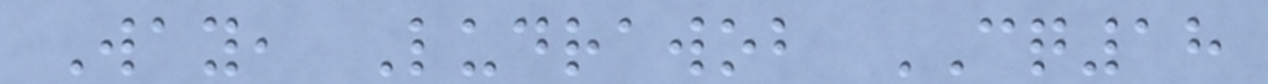Way, Ludrawob CQ18
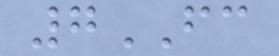7FC
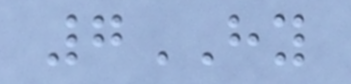7HY
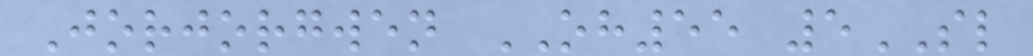Jorjorgwen OH55 5SL
